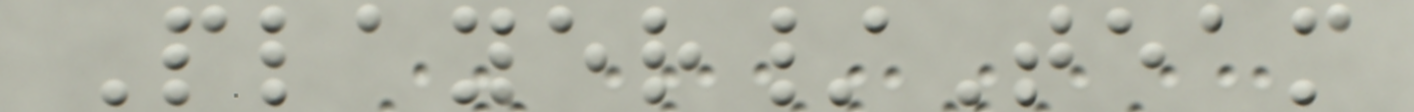Player/Team
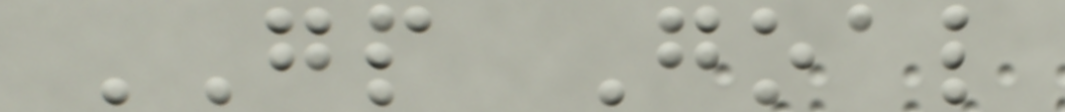GP Goal
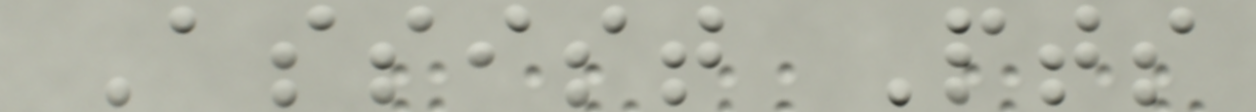Assist Pts
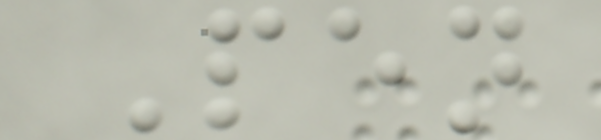Pen
